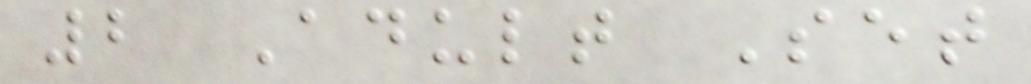2 Adult Set
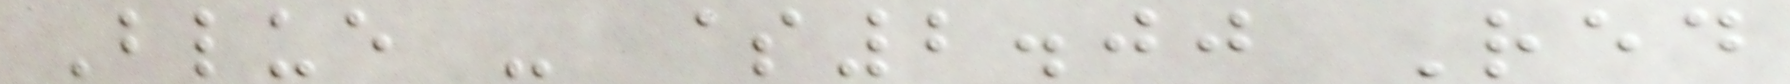Blue - $2.00 Red
